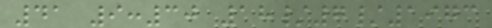41 9:30 18/7/1973
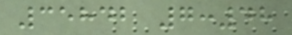35842 7:48
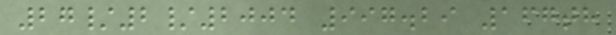27/2/2004 997.29 167th
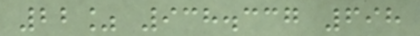22% 938.337 698
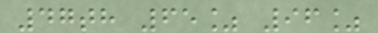47th 65% 96%
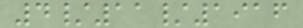4/11/1916
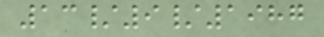13/9/1987
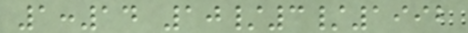1:14 10/3/1992
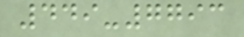449-7793
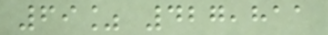69% 427,811
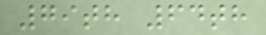79th 64th
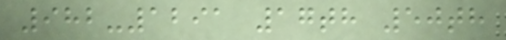982-1291 17th 50th
